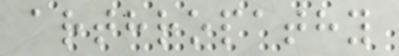arthropathy
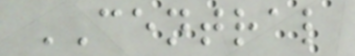CENTRAL
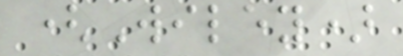(Wiley)
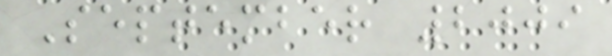September 2009
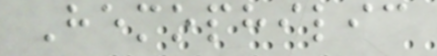Hemophilic
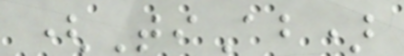(TiAb)
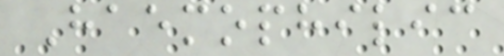Haemophilic
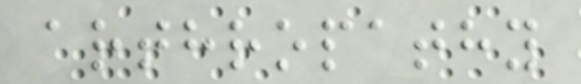arthropathy
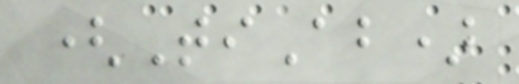(TiAb)
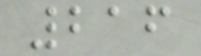216
